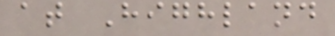at Highland
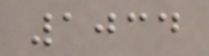1034
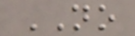NO
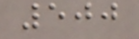500
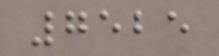7525
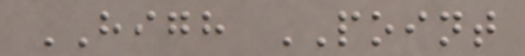HIGH POINT
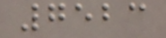7523
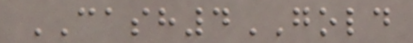CASH4GOLD
